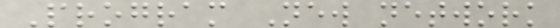Program New network
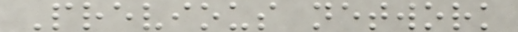Previous network
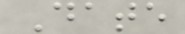Date
